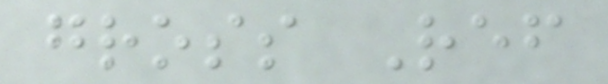gross Ref
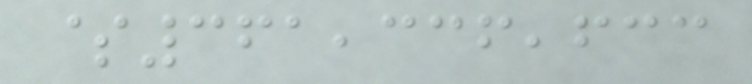$361,336,633
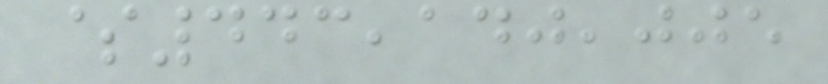$443,140,005
